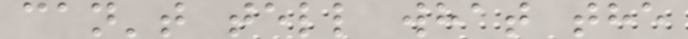can't tell what the
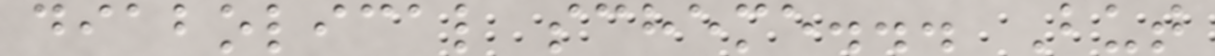diabolical scheme... But
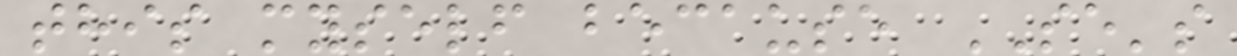this myself because SE's
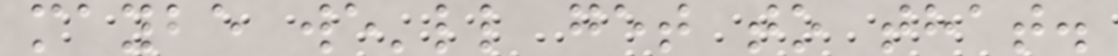maybe we'll get to that.
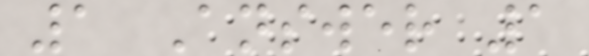1 Answer 1
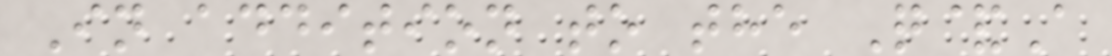In addition to the Q&A
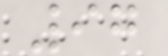97
